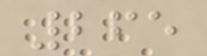265
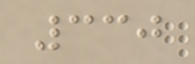330
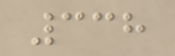338
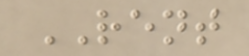RENT
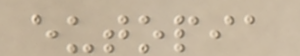eutopia
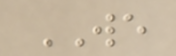WE
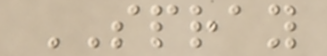SPRAY
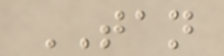TAN
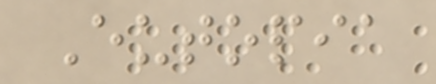Eutopia
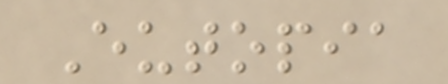Eutopia
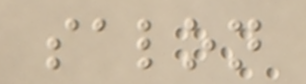salon
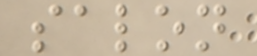salon
